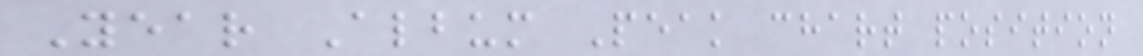Year Album Peak chart position
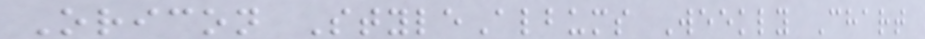Oricon StyleAlbums Weekly Chart
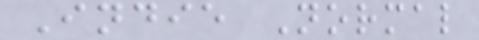Indie Normal
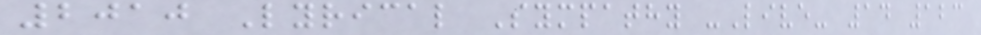2010 Lyrical Sympathy -Live- 14 123
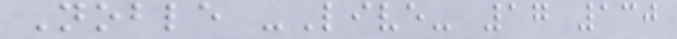Noble -Live- 17 130
